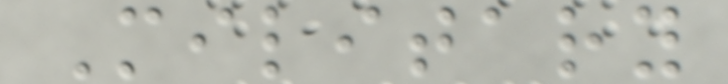Military
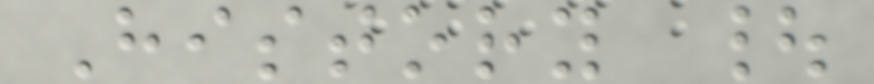History |
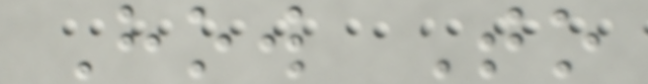How To
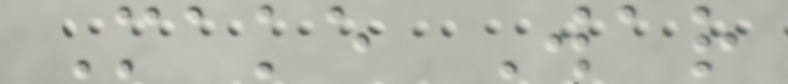Make War
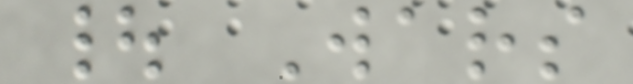| Wars
